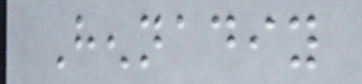Hennadiy
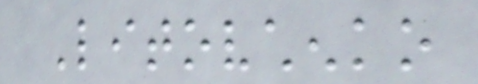Litovchenko
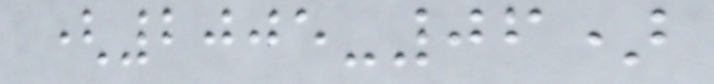(2005-06)
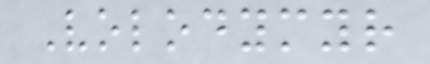Volodymyr
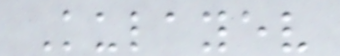Kulayev
